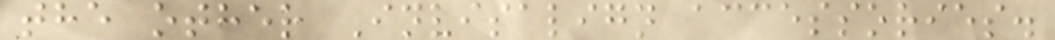the other Invisalign accessories.
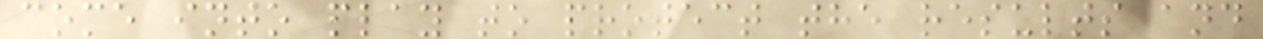come into play to protect the results and
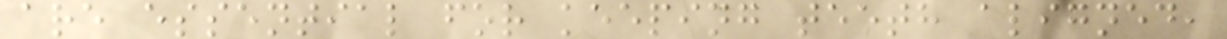are essential for keeping teeth aligned,
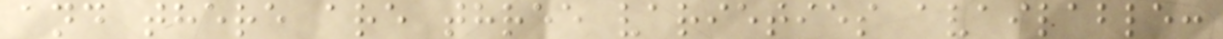and there are three varieties available:
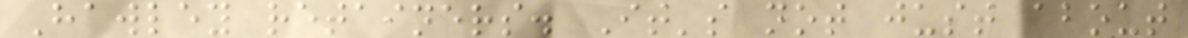Hawley retainers. It's not just about
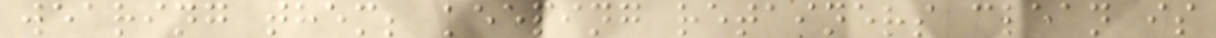wearing them; keeping retainers clean is
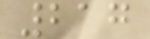217
